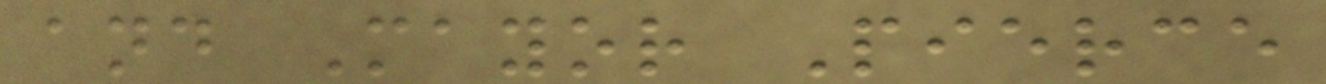and Mayor Pierce
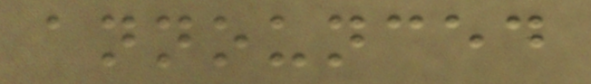announced
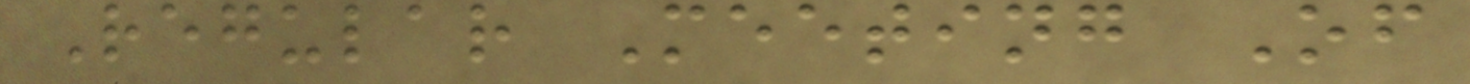Regular Meeting Of
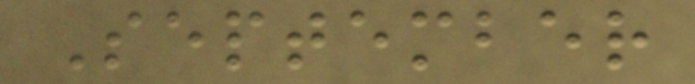September
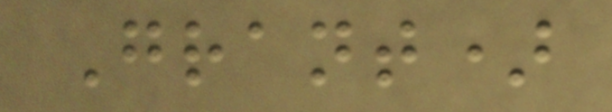Grant)
